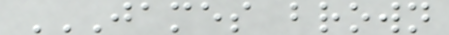JAMES BROWN
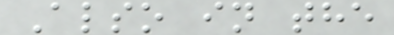Also in the
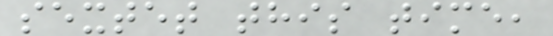sextet this time,
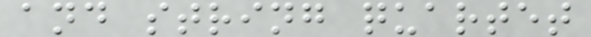and string quartet
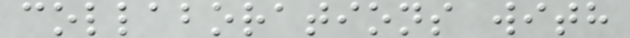collaborations with
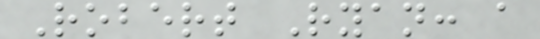Robert Ryan: a
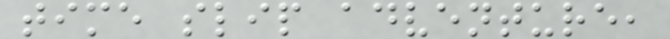time slip adventure,
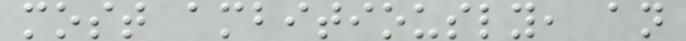most ambitiously, an
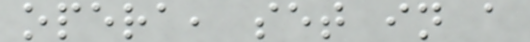opera, set in a
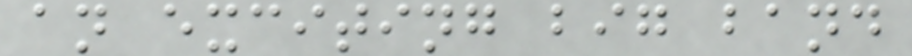an exciting big band
